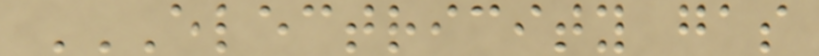ELECTRICITY GAS
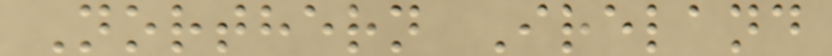Northern Ireland
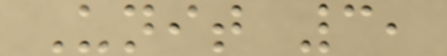Unit 3,
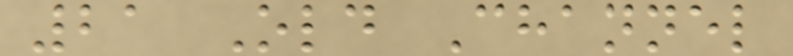21 Old Channel
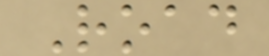Road
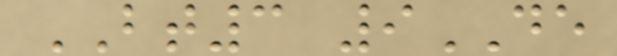BT3 9DE
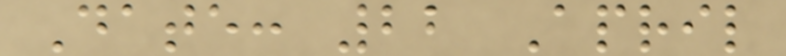Date: 22 April
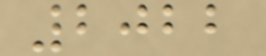2022
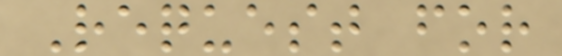Request for
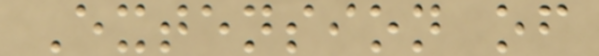Extension of
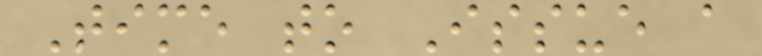Time to Issue a
